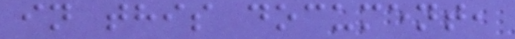in this document,
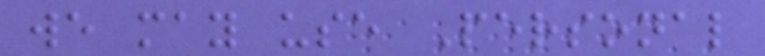we may use Personal
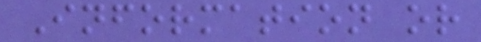Information or
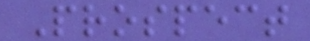Prospect
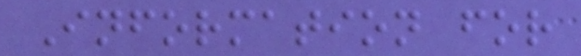Information for
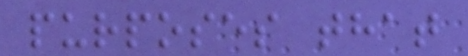purposes that
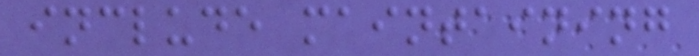include maintaining
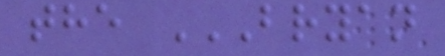the BRYAN
